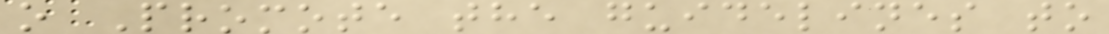o Promote the guidelines to
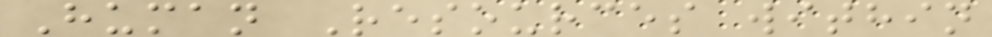Human Resources within
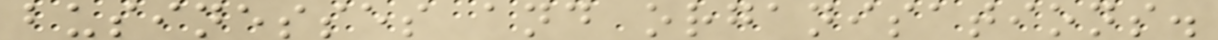businesses and organisations.
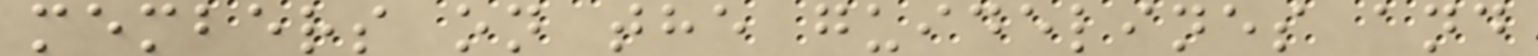members on the guidelines and
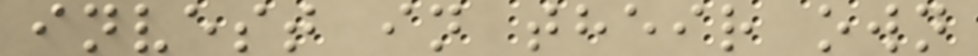invest in their own
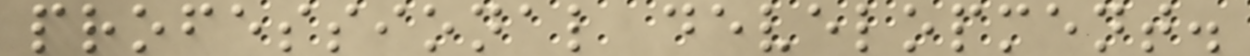professional development.
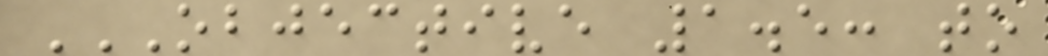OBJECTIVE 1.5: TO
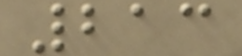213
